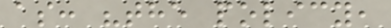as: "the policy,
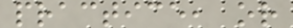practice, or
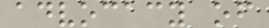advocacy of
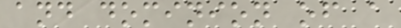and dominion of a
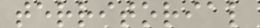territorial
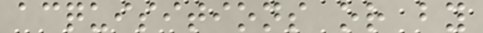acquisitions or by
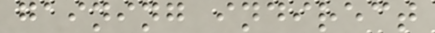gaining indirect
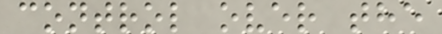control over the
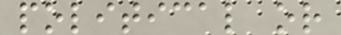political or
